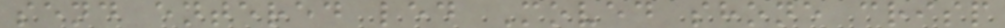send entered led Moved shone crisp
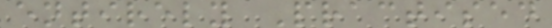entirely Practised
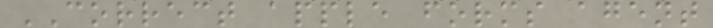CORRECT apple forms agent
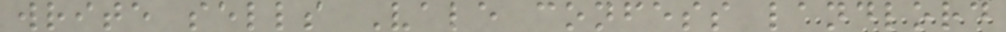write sells Vale confess landlord
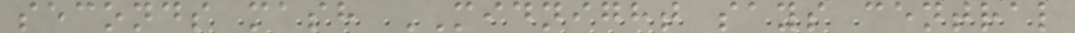seconds mash MIDNIGHT says central
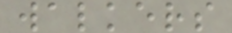walkers
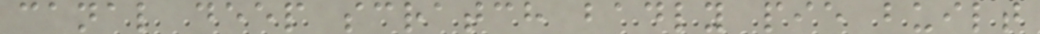canal deep scratch badly pie built
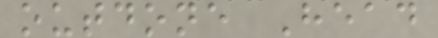outdone Head
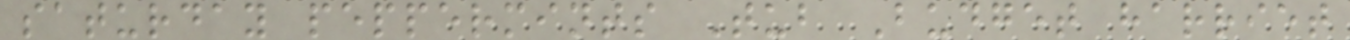saturday peppermints Tub Budget harriet
